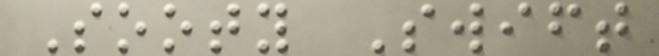Sooty Swift
